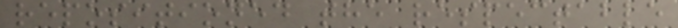repositioned the respectable
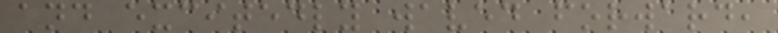and excitedly waved forward,
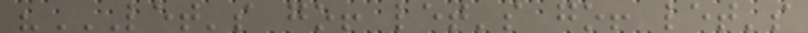"LET'S GO! LET'S GO! LET'S
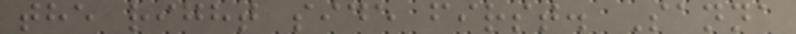the right side first. Sanna
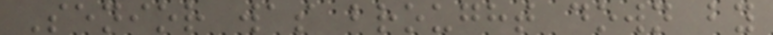Senior was brought down by
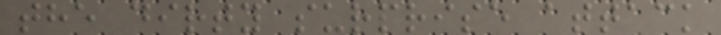the dirty surprise attack
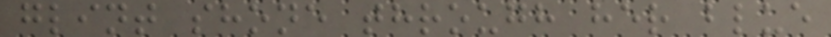glint shone through her blue
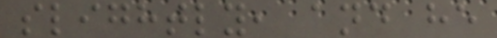slightly, and he
